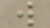w
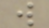w
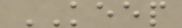KEEP
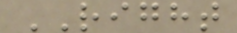RIGHT
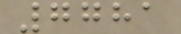7781
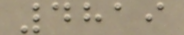4819
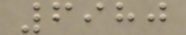6980
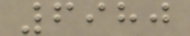6980
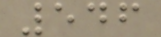546
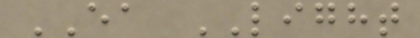EA LIGHT
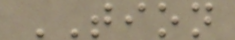TION
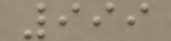999
